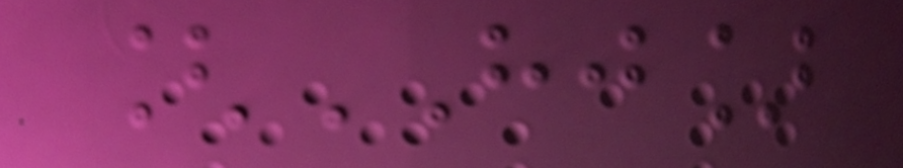[HJ]
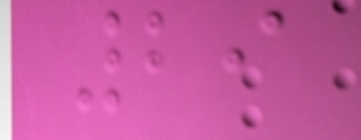29
